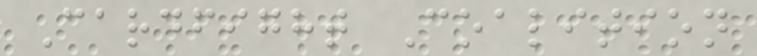Cardfight Coalition
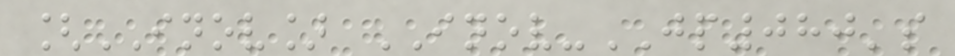[INOV] INOV-JP080's
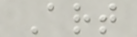Art
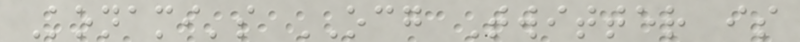Konami's OCG Twitter is
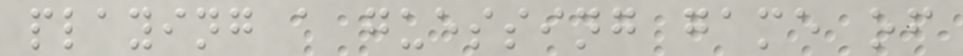playing a guessing game of
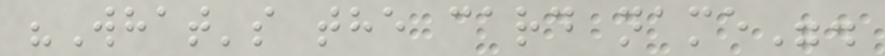"What's the card name".
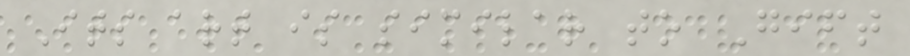Its art is similar to Gift
